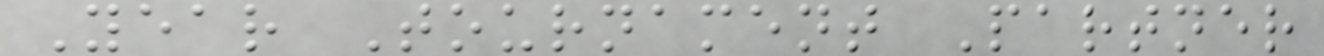Year Tournament Partner
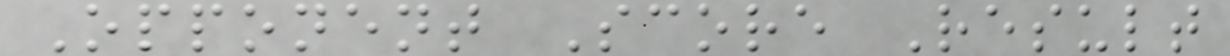Opponent Score Result
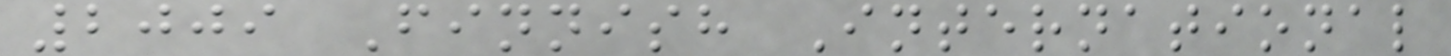2009 Finnish International
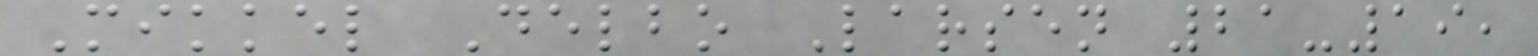Mikkel Delbo Larsen 21-19,
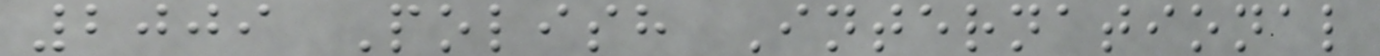2009 Polish International
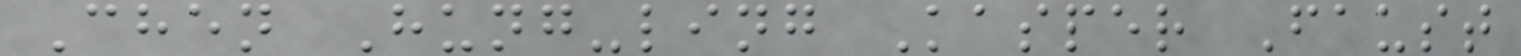Chen Hung-ling Kasper Faust
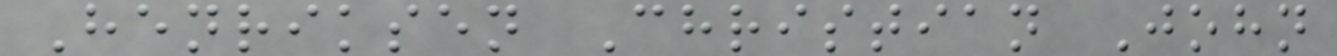Henriksen Christian John
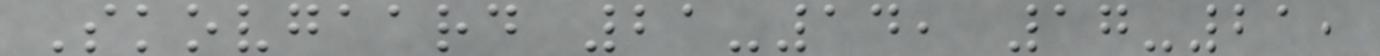Skovgaard 21-14, 17-21,
